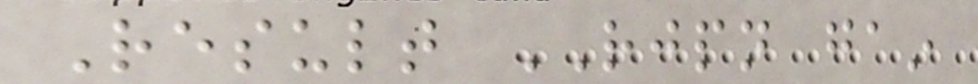Result RJPN gain
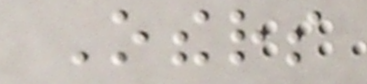Others
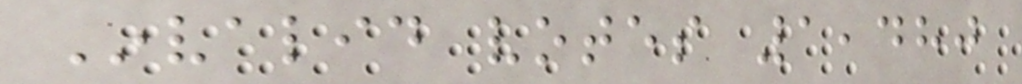Invalid votes 1,480
